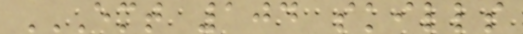EMT 104 SKILLS
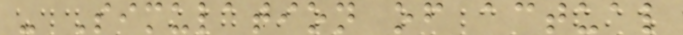- Simulation of actual
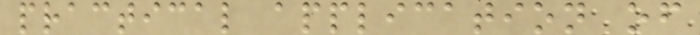practical application of
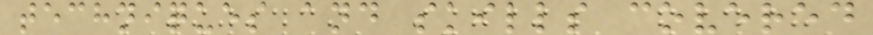techniques and skills covered
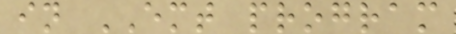in EMT program
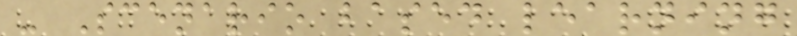- Scenario based learning
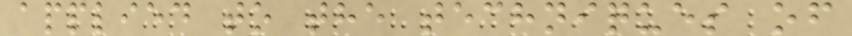applied to the techniques of
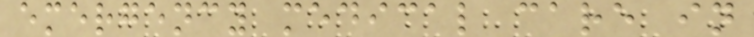emergency medical care in
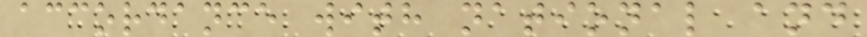accordance with national and
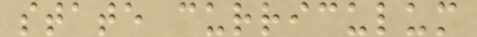state curriculum
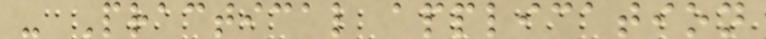- Practical application
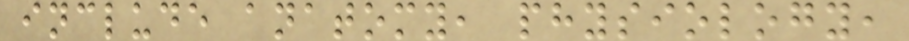include anatomy, physiology,
